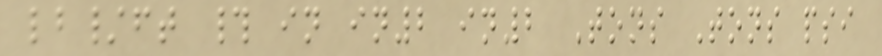lb/ft # in in2 in2 Tons Tons psi
